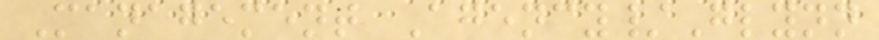Management Agency/Glynn
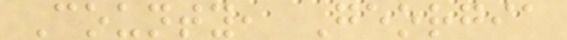County, Georgia
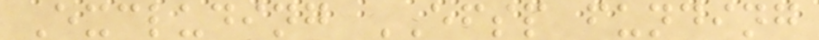Excluding EFSP funding
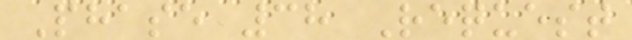Phase 38 Request
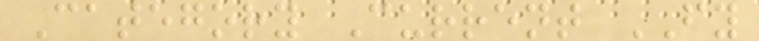Category Current FY
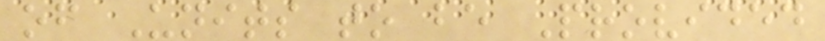of Units to be Provided
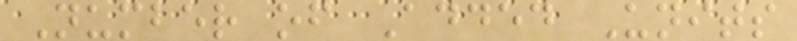Number of Added Units
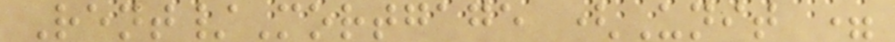Rent/Mortgage (Unit =
